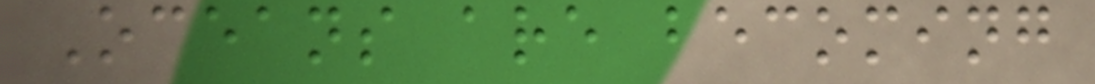Oceans are becoming
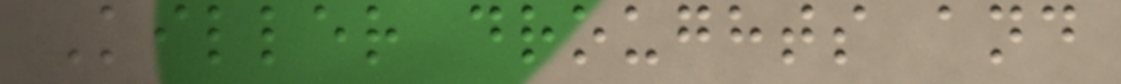Killer droughts and
